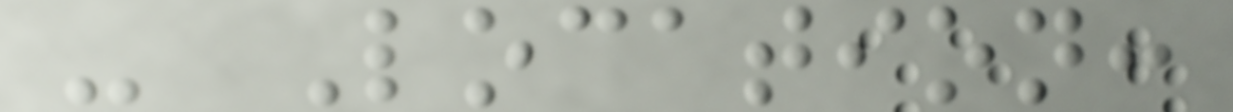- Location:
